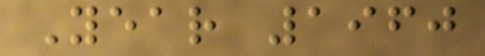Year 1960
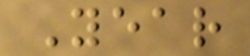Year
